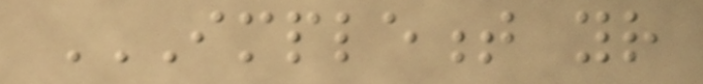IMPLEMENT YOUR
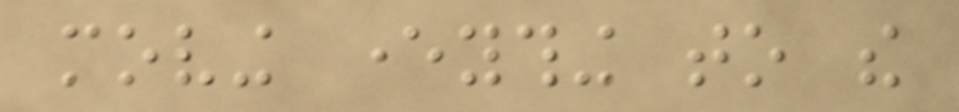moving everything to the
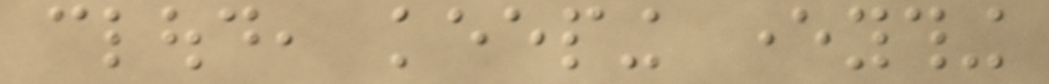cloud, keeping everything
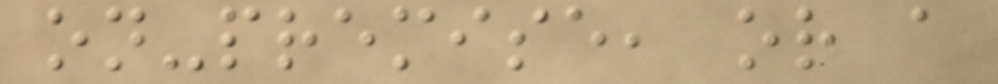on-premise, or a
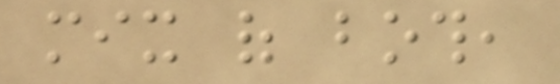mix of both,
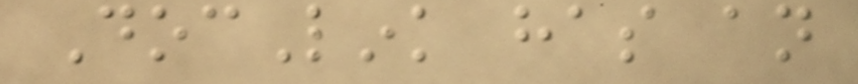DocLink has an
